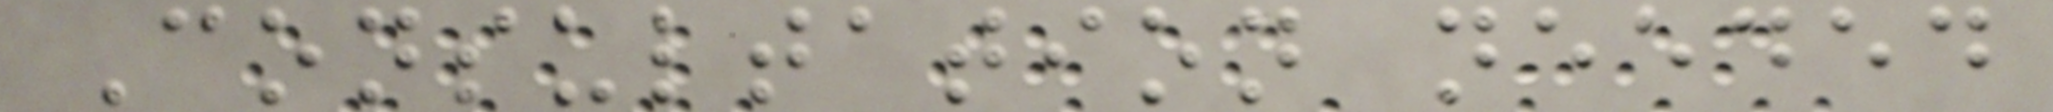Consultation needed
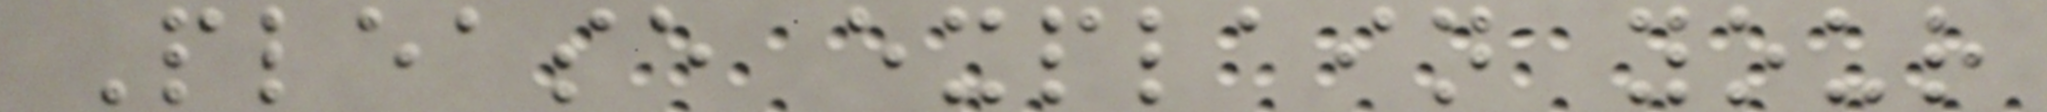Please explain your
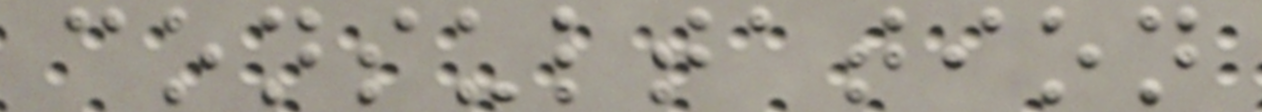consultation
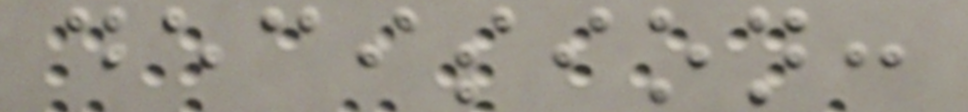decision:
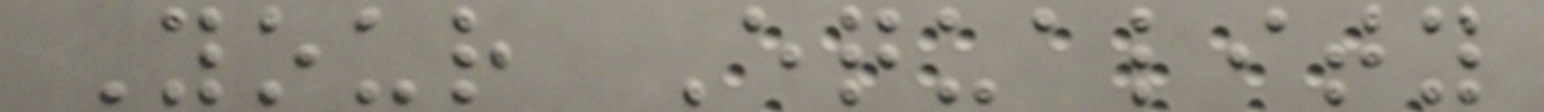Your Equality
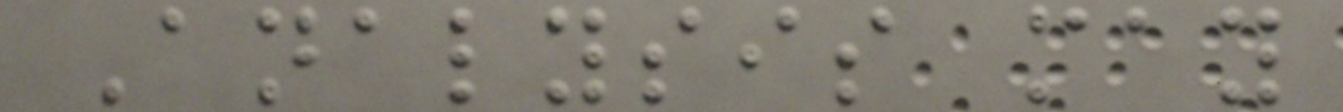Analysis may
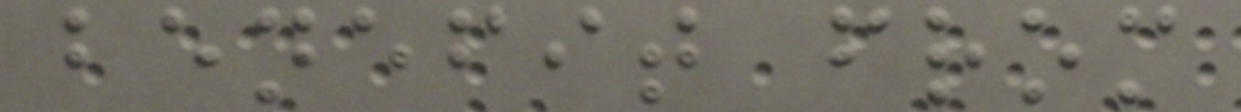benefit from
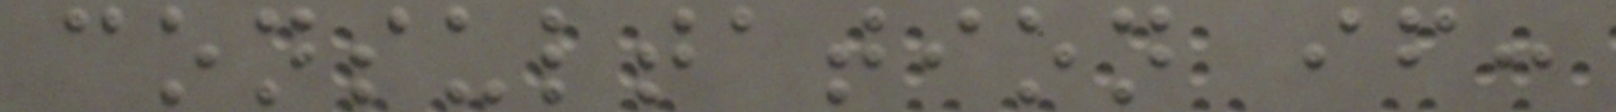consultation if:
